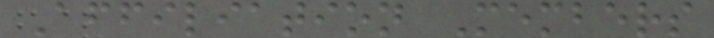Affiliation Members
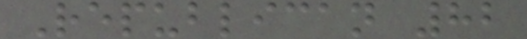Republican 82
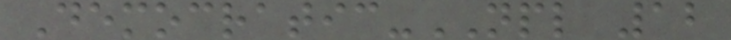Democratic-NPL 12
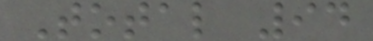Total 94
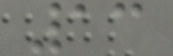13
